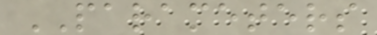PARAMETERS
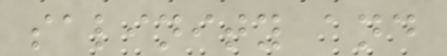salinity and
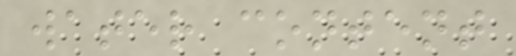water content
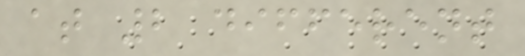at 2 different
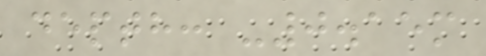depth: -0.15m
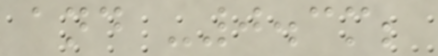and -0.3m;
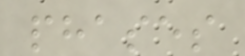phases
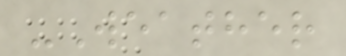-Weather
